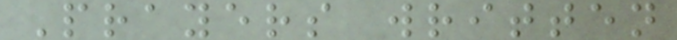Prayers written
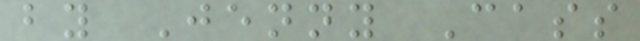by Jenny Cass
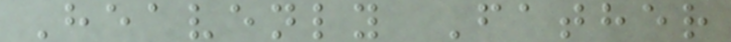Heavenly Father
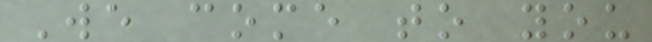We come to you
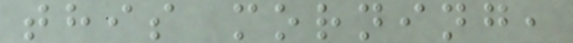this morning,
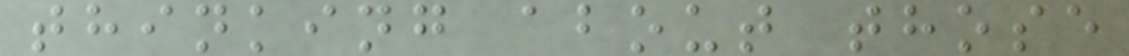thinking about those
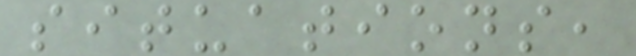situations,
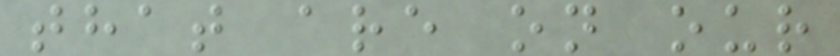that are on our
